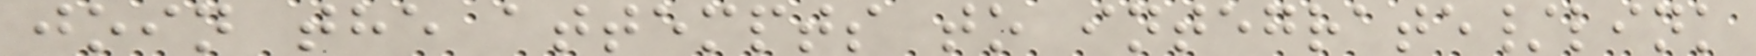join the attempts to integrate/link
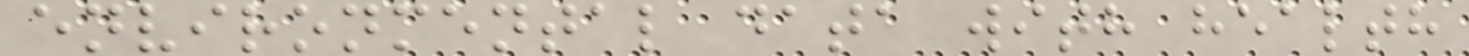environmental data with health
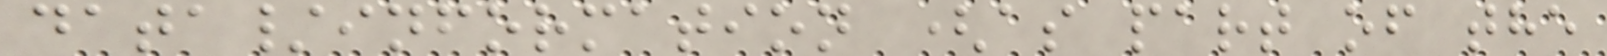data/information (as part of the
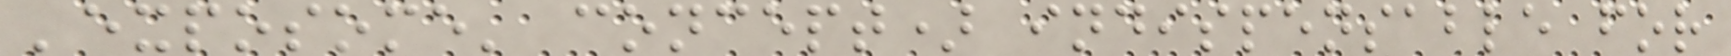'exposome' concept) indispensable for
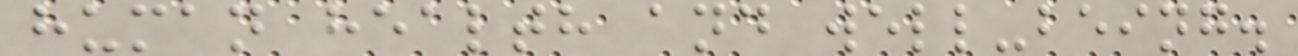human health and well-being.
